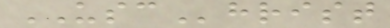USChrist
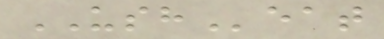USHeat
